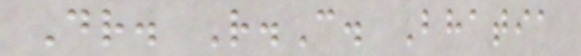Dr. R.C. Bhatia
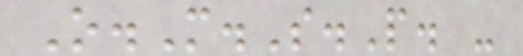O.M.S.P. -
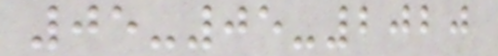05-05-2020
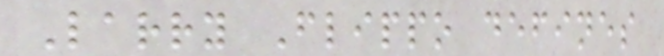Larry Flippo defines
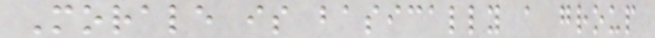Morale is basically a group
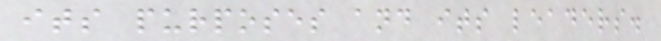its purposes and its leaders.
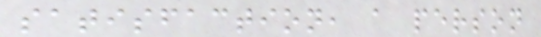satisfaction, a person
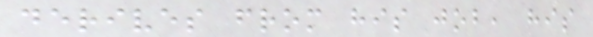derives from his job, his
